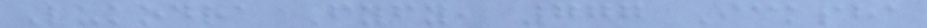Lukodra Fyfy, 777 Icksha
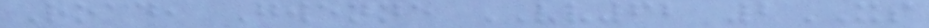Road, Gwenne VV62 2XS
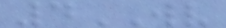4WV
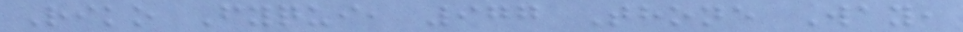Riko Fyqui, 977 Thone Way,
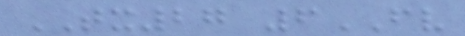TX27 6FV
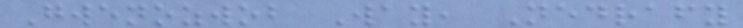Gwenozwob Way, Nedrafy
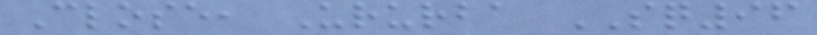Close, Ururba SQ96
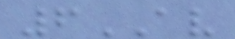6AV
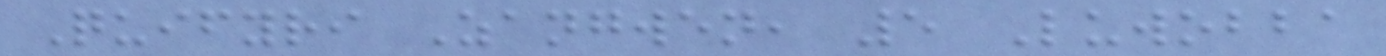Quifyri Zangwen, 5 Luwobba
